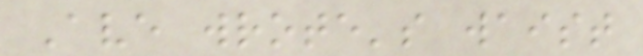Ave wrote's waist
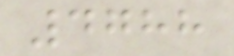4788
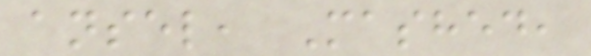ansel, Mashed,
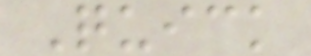Quick
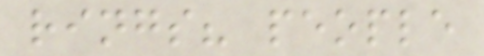rings? people
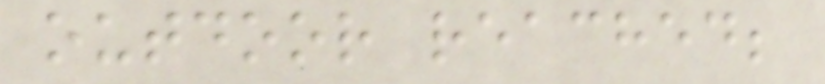outdoor reached;
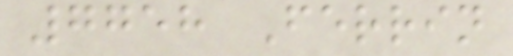7758 Ferrin
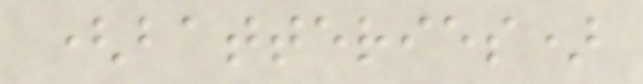(batteries)
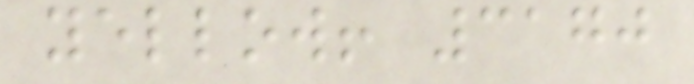yellow! 3170
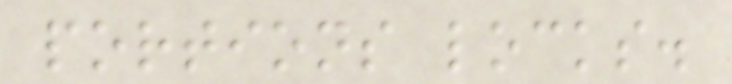portions locks.
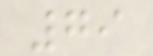79
